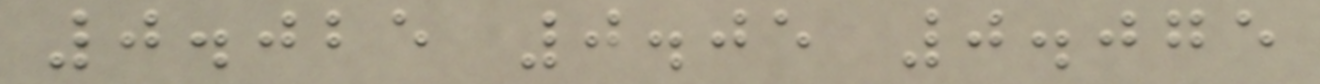0.025 0.05 0.075
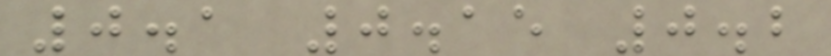0.1 0.15 0.2
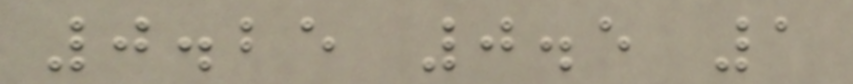0.25 0.5 1
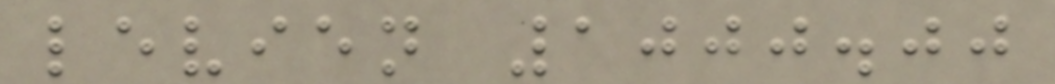levien 1000.00
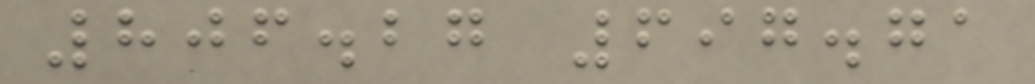806.27 697.71
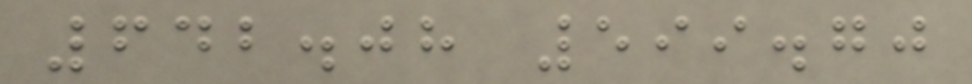642.08 599.70
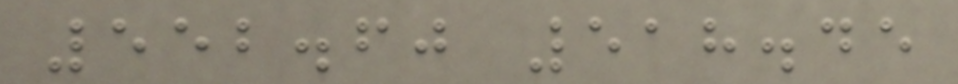552.60 518.45
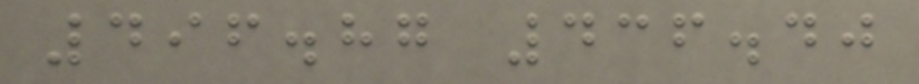496.87 436.40
